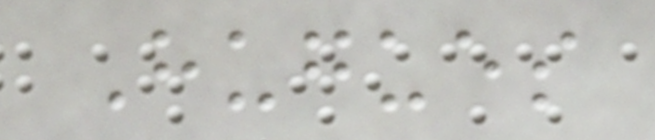Hugues
